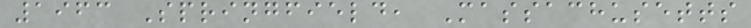1963 Springfield, Massachusetts
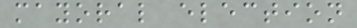mayoral election
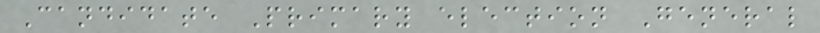Candidate Primary election General
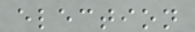election
